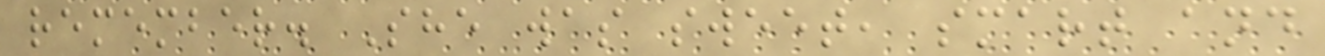remember. She was sweet, smart and
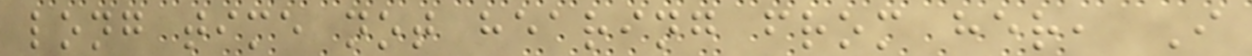long time not hearing from her, I
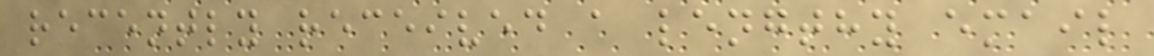recently received a lengthy email
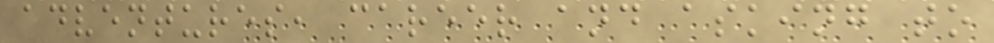adventures, career and asking to
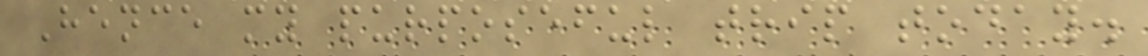Hence my purposeful trip today.
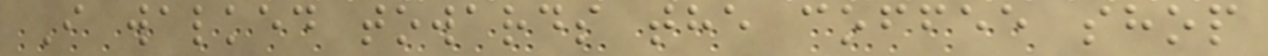I walked towards the coffee shop
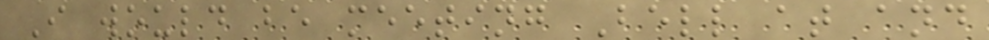I would be meeting Bell at and
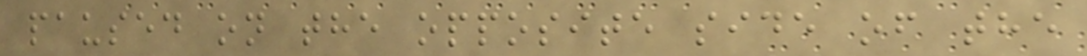paused on the opposite side of the
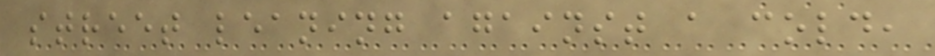street leaning against a cold,
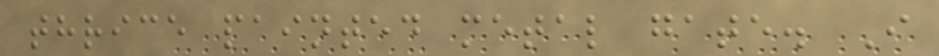thrice painted metal gate. I
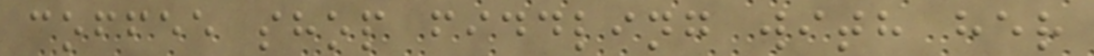coffee shop fiddling with her
